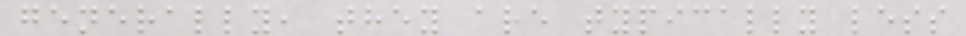generally, they are typically less
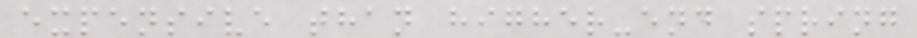expensive than higher-end spring
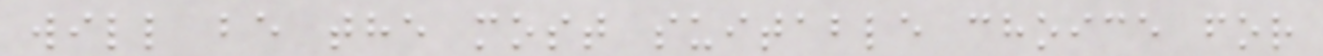will be the most suitable choice for
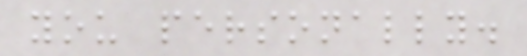you personally.
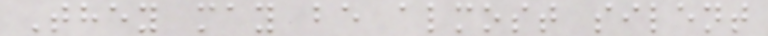They may be almost silent
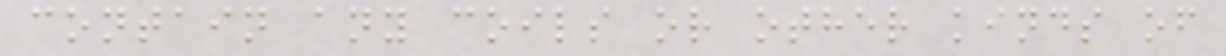contain any coils or other kinds of
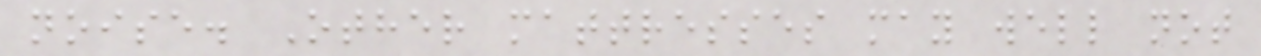noise. Other mattresses may well not
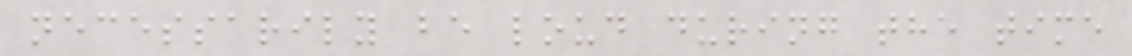necessarily be loud during the time
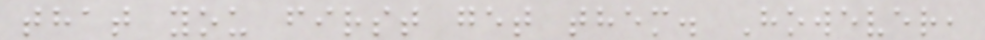that you first get them. However,
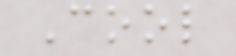Cool
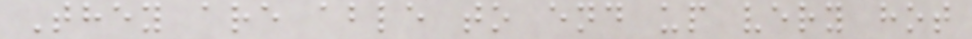They are able to end up very hot
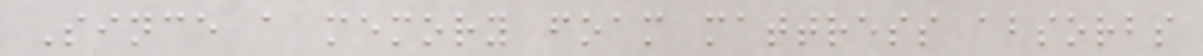Since a memory foam mattress absorbs
